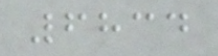6834
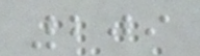209
